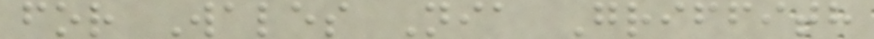for Wales Nia Griffith
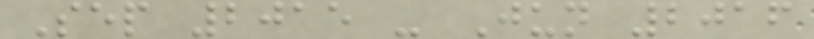Sep 2015 - Jun 2016
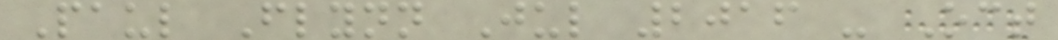Paul Flynn Jul 2016 - Oct
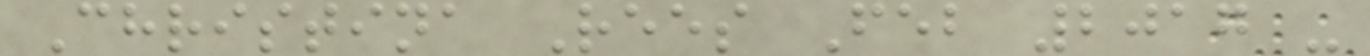Christina Rees Feb 2017 -
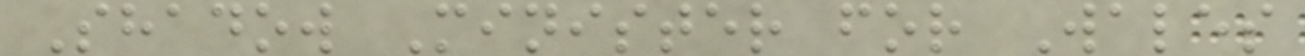Shadow Minister for Wales
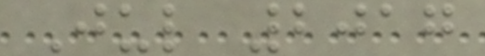Jul 2017
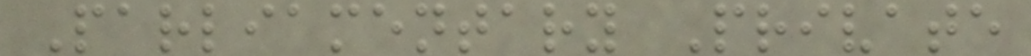Parliamentary Private
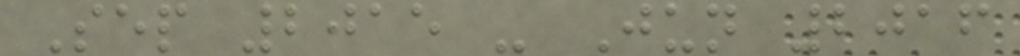Sep 2015 - Jun 2016
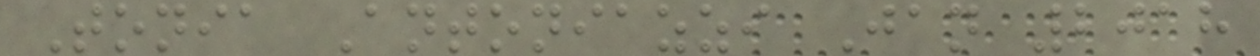Tonia Antoniazzi Jan 2018
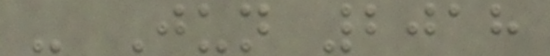- Jun 2018
